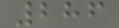286
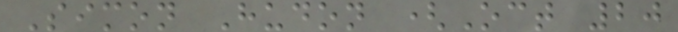Simon Hudon (Oct 20
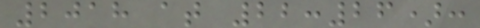2018 at 22:26):
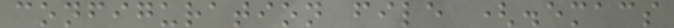configuration file (.emacs
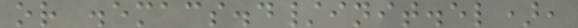or .emacs.d/init.el),
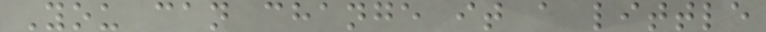You can change it a little
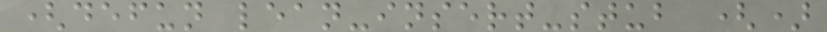(defun lean-insert-stub ()
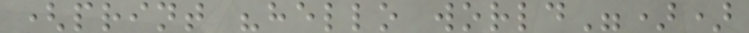(print "hello world"))
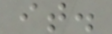it.
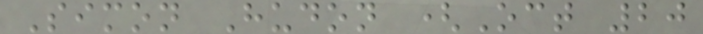Simon Hudon (Oct 20
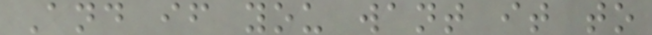And if you want it to
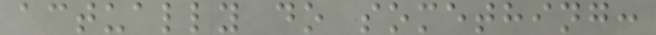actually do something:
